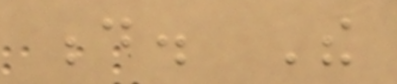d. The
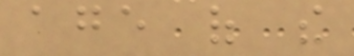age of the
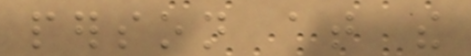person at the
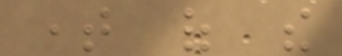time of the
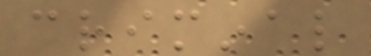criminal
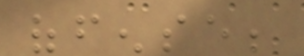offense;
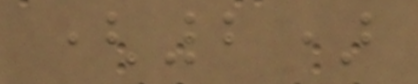(2)
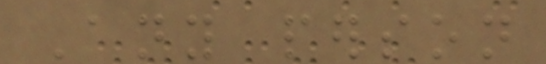Any person
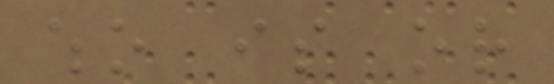who is or
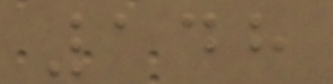148
